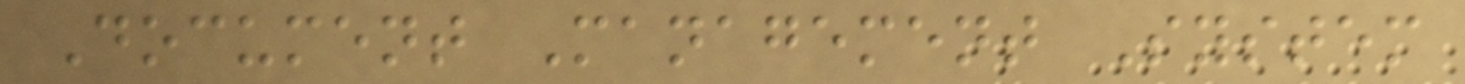Document Management System
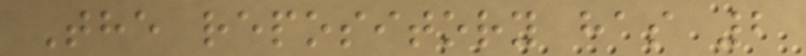The repository has 2
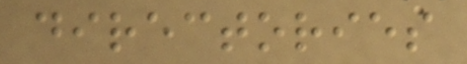directories
